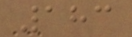183
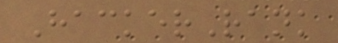HackerRank
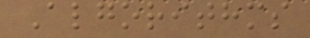Algorithms
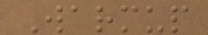Warmup
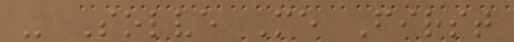- Solve Me First
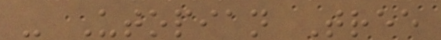- Utopian Tree
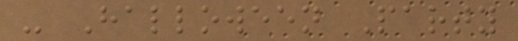- Halloween Party
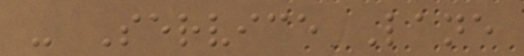- Service Lane
